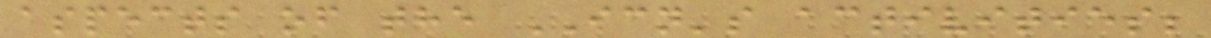aspects of the ICN's activities;
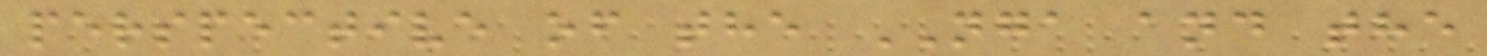perspective of the NGA and the
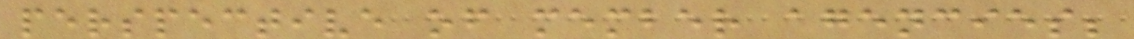perspective of member agencies;
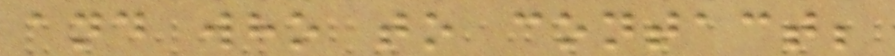and who to contact;
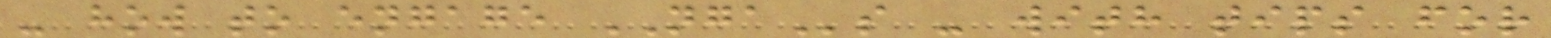- how to engage NGAs - with tips for
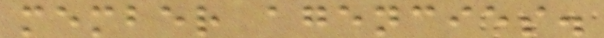member agencies.
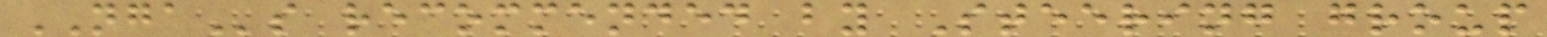NGAs recommended by Steering group
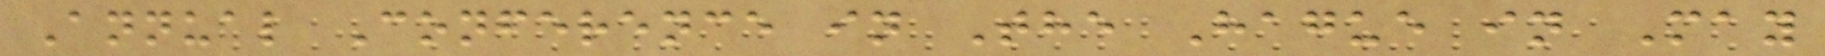Annual Conference in The Hague in May
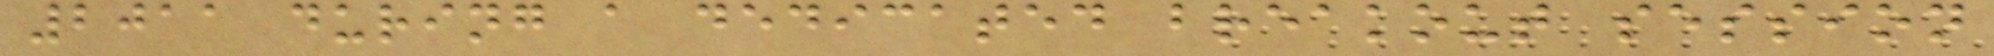2011 during a dedicated breakout session
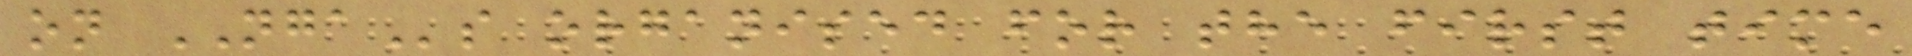on NGAs organised for the first time
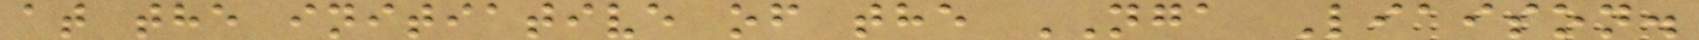at the initiative of the NGA Liaison.
